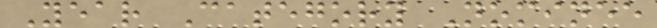Year Category Nominee
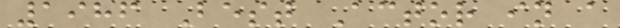1986 Best Actor in a
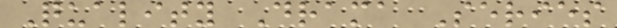Quality Drama Series
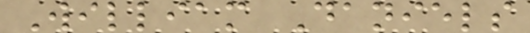William Daniels
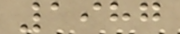1987
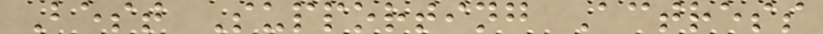Best Supporting Actress
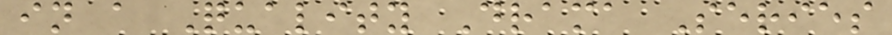in a Quality Drama Series
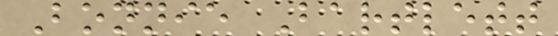Bonnie Bartlett
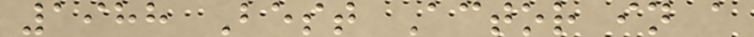1988 Best Actor in a
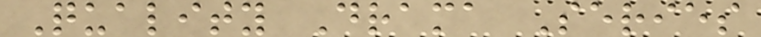Quality Drama Series
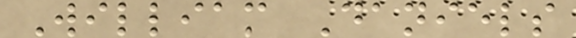William Daniels
